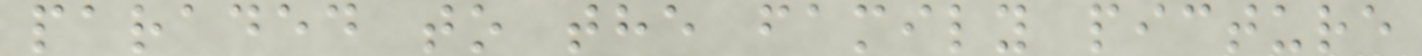paraded to the family picture
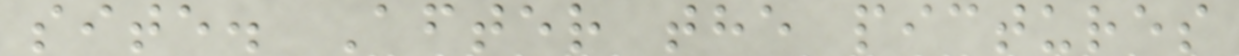site. After the pictures
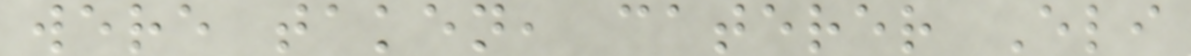were taken, caterer Eli
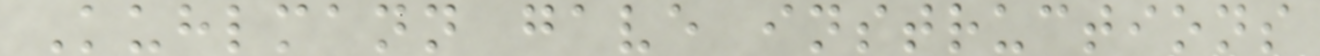Kuhlmann gave instructions
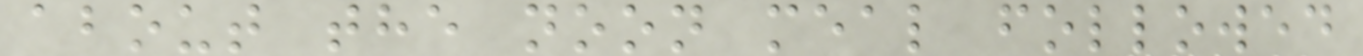about the noon meal followed
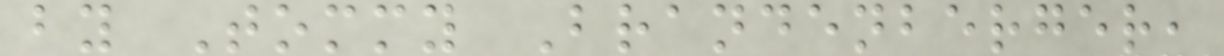by Tommy Brandenberger,
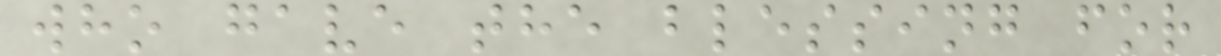who gave the blessing for
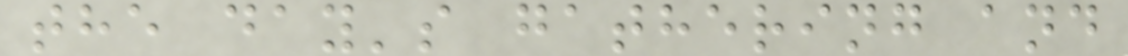the day's gathering and
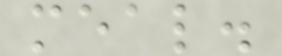meal.
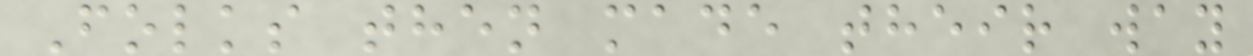Folks then made their way
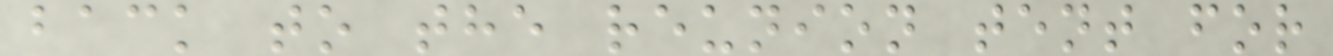back to the reunion tent for
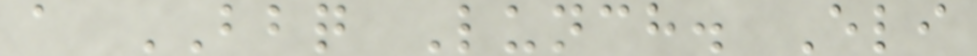a BBQ Lunch. Eli
